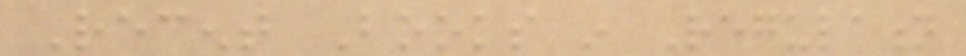Recent Books in Regulation
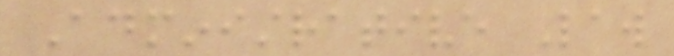Administrative Law
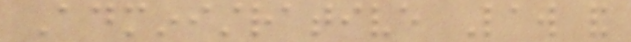Administrative Law and
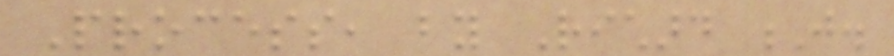Process, by Richard J.
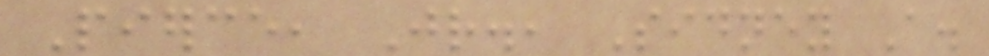Pierce, Jr., Sidney A.
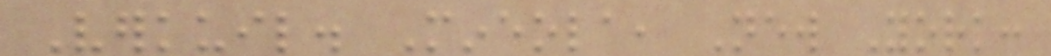Verkuil. Mineola, New York:
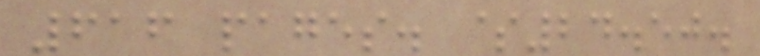616 pages. $24.50.
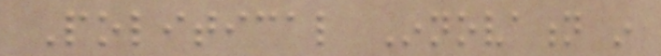Political Innovation in
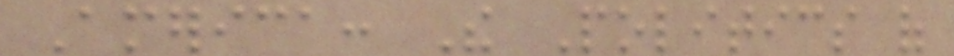America: The Politics of
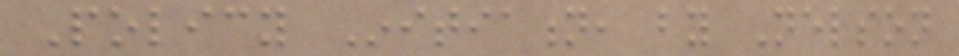Policy Initiation, by Nelson
